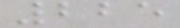225
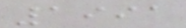1991
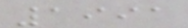1991
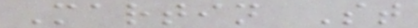Martin St
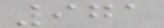971
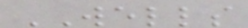WELLS
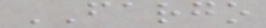FARGO
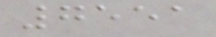7551
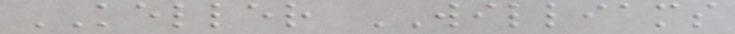KELLER WILLIAMS
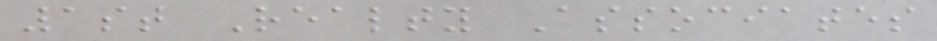1st Realty Associates
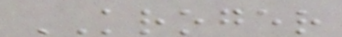KROGER
